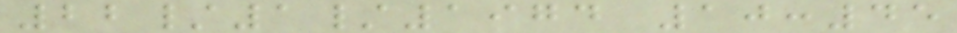22/1/1974 10:45
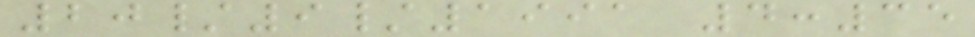20/9/1991 4:35
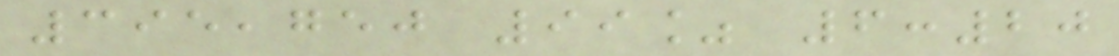395,750 99% 6:20
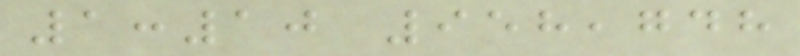1:10 958,748
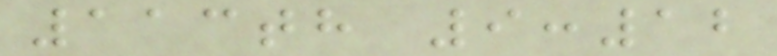113th 9:12
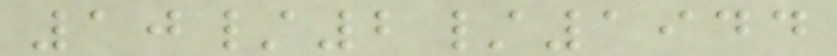10/2/1944
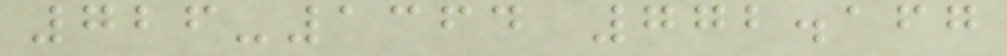726-1364 772.167
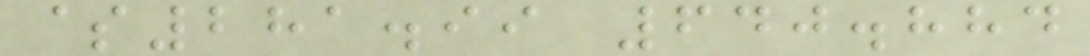$281.99 640.884
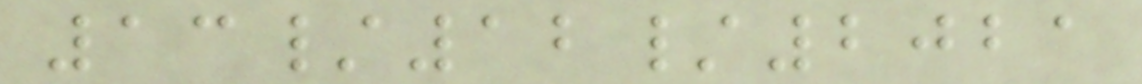13/12/2021
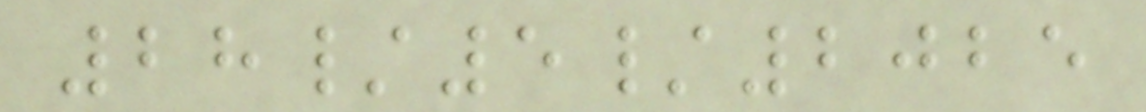28/5/2025
